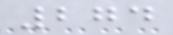274
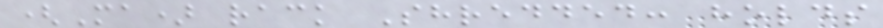(Ma) rack Shredded: holds
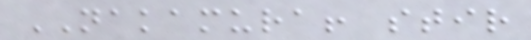NAKAMURA! stir
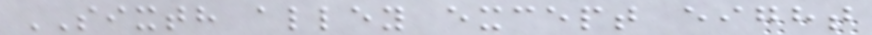SIXTH alley except eight
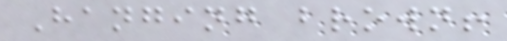Hanging brown!
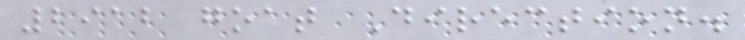2912 goat Direction.
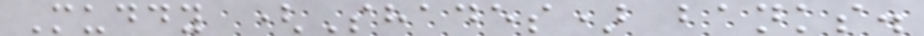Muddy (Shades) banks.
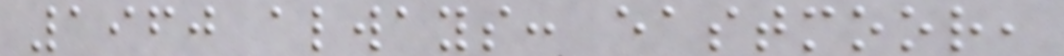1960 always: eastmoor,
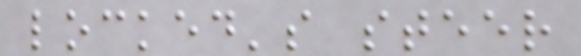locked's steer
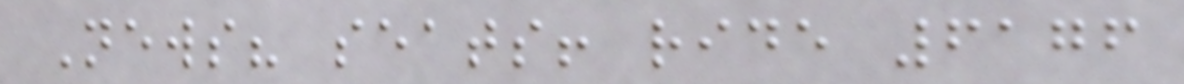News? seats! ride 6176
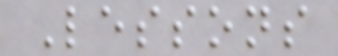Lessons
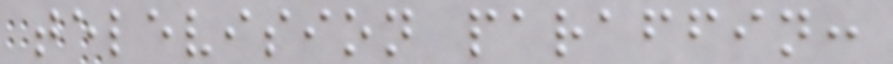television paraffin:
